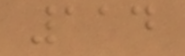114
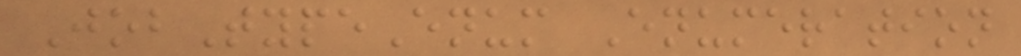JobTypeEnum Enumeration
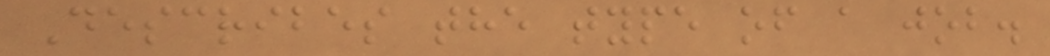Describes the type of a job.
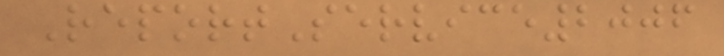ReportService2006
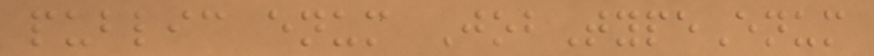public enum JobTypeEnum
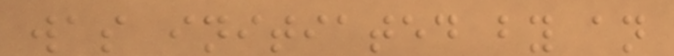was initiated by an
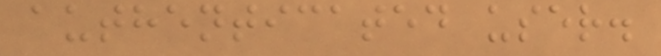authenticated user.
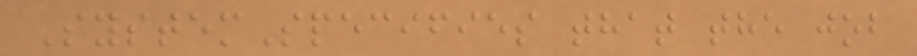SystemSpecifies that the job
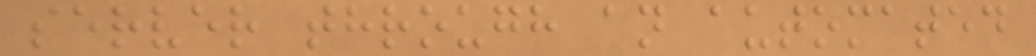server through an automated
